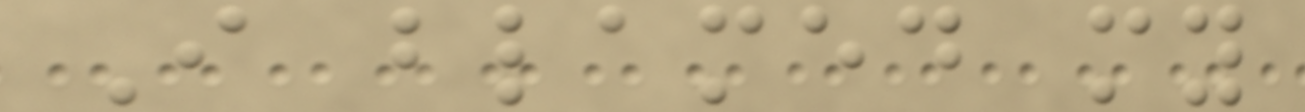I blamed my
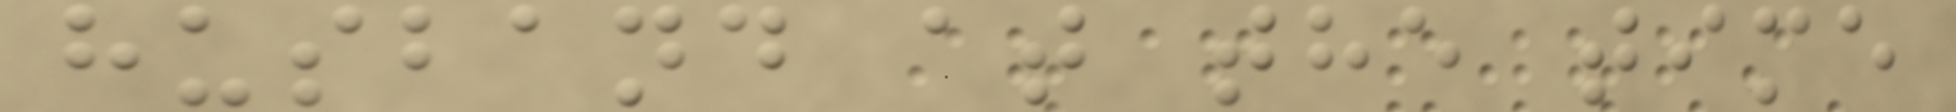husband at the time
